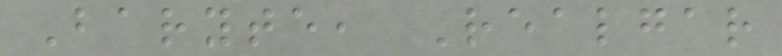Baryte, Realgar
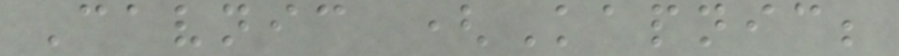Cavnic (Kapnic;
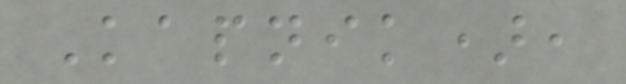Kapnik),
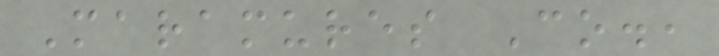Maramures Co.,
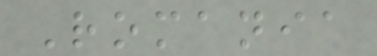Romania
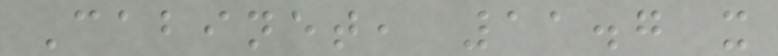Cabinet, 11.7 x
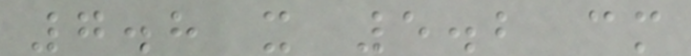7.8 x 5.2 cm
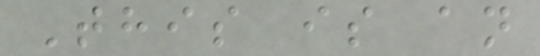This is an
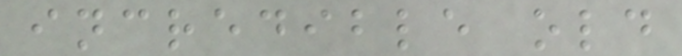incredible old
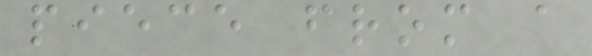piece from a
